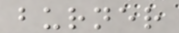burner
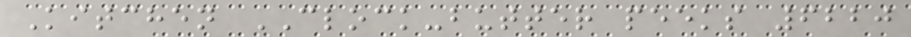Kitchen CLOCK-butter peeks 6220
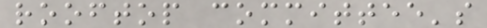rooftop committee's
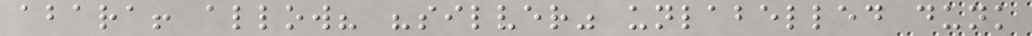abara! allow? "silver" unlabelled dunk
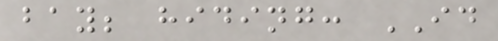bay; hiding: ID
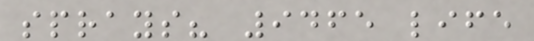sprays? 9465 life
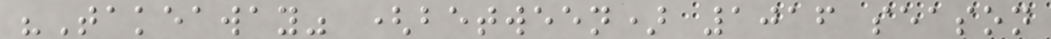"Takeaway" (between) 1016 season
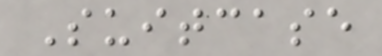Suitcase
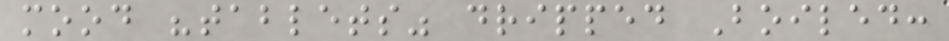mood "tablets" dripped Boiled:
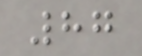87
